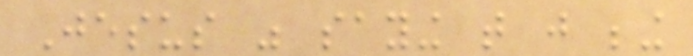Jesus was saying that just being
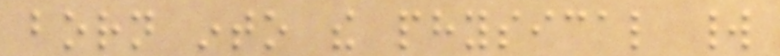born into the physical world
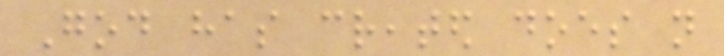God has created does not
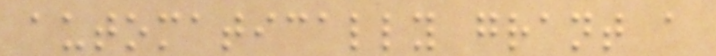automatically grant a
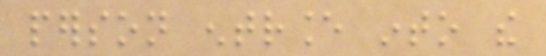person entrance into the
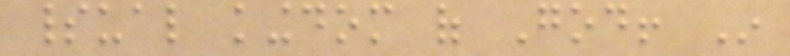spiritual kingdom of God! In
